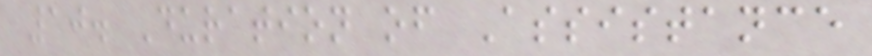10. Duration of Assistance
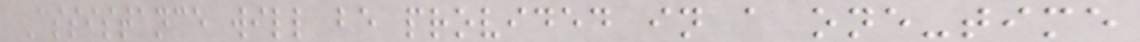Assistance will be provided in a one-time
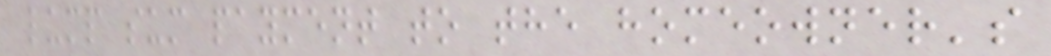lump sum payment to the homeowner's
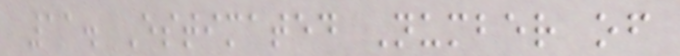11. Estimated Number of
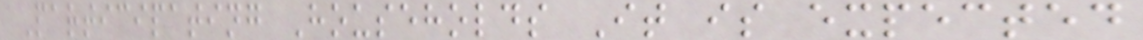Participating Households It is expected
